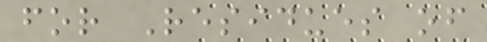for Residues of
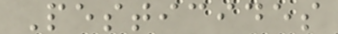Pesticides
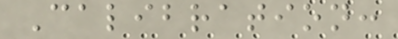Calibration:
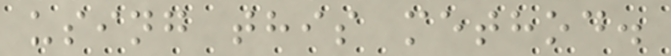using this method.
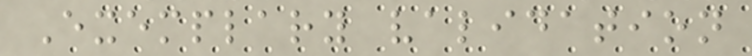Exemplary validation
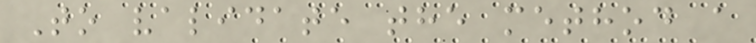To validate the method a
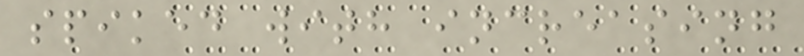spiked with increasing
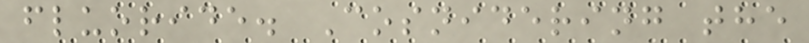fluoride. Cosnidering the
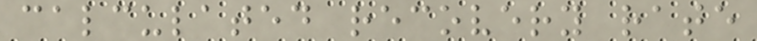calculated recovery rate
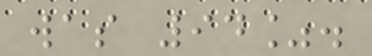was 94%.
